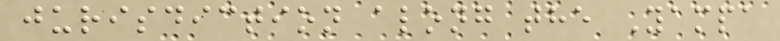jurisdiction along the Yampa
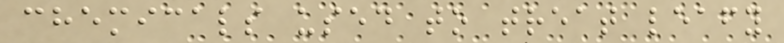chemicals used to treat leafy
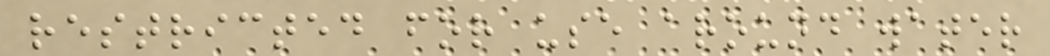restricted for use around water
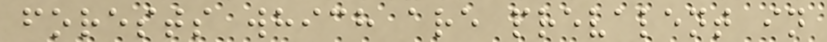forests which are prevalent in
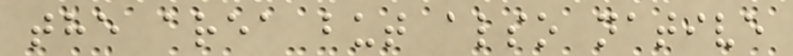the area but also native
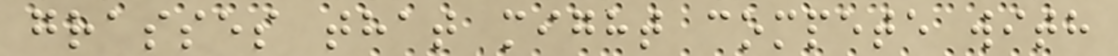grasses that might compete with
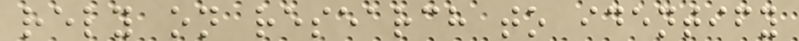rely on research to identify
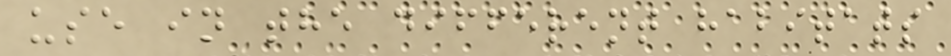use in the different habitats
